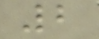2
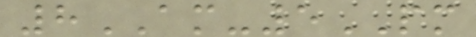8AM-5PM
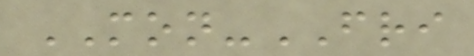MON-FRI
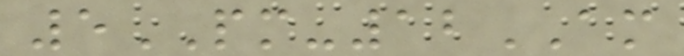5PM-12AM
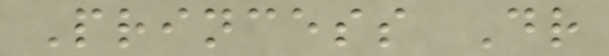Princess Dr
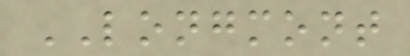LONGMONT
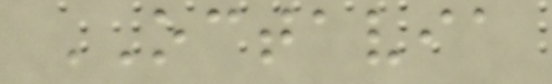OCTAVIA
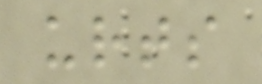urts
